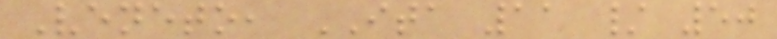Veneto, ITA 11 / 50
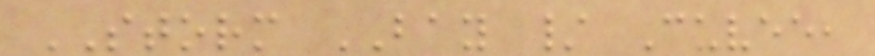STORM BAY / Cuvee,
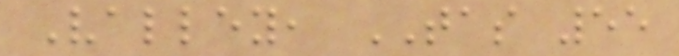Valley, TAS 55
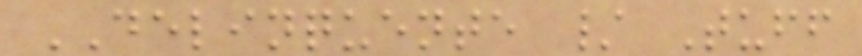DELINQUENTE / Tuff
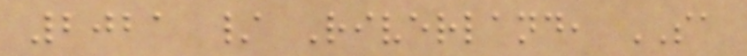2021 / Riverland, SA
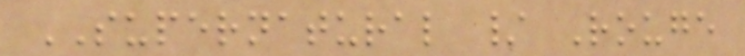SUPERNATURAL / Rouge
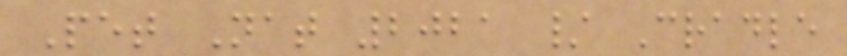Pet Nat 2021 / Cradle
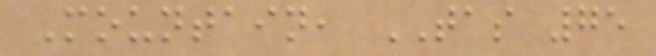Mountain, TAS 75
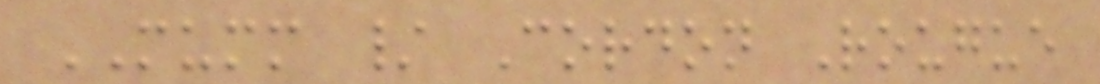MUMM / Cordon Rougue
